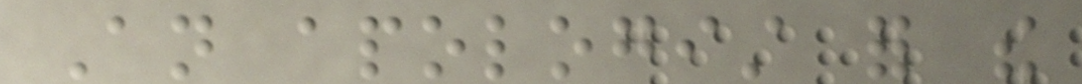An apologist for the
